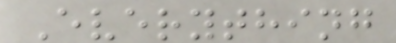Everything
